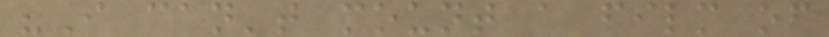"I can't mount a film of
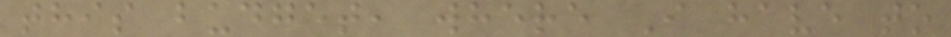this budget, where I have to
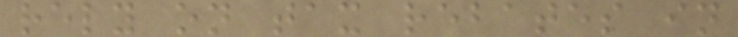rely on tax rebates in
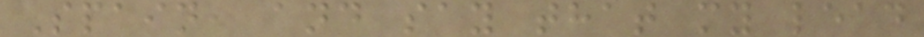Spain, and say that my lead
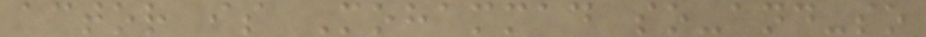actor is Mohammad so-and-so
